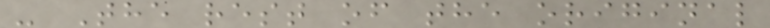- The rest of the original
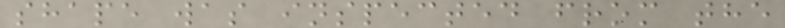shape was inspected from the
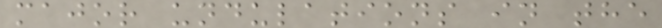major undulations in the
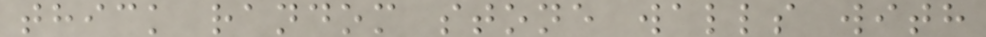thick random stone walls with
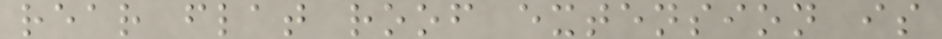rear flat roof extension is
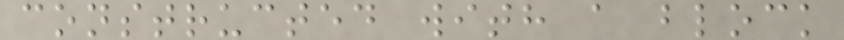constructed with a block
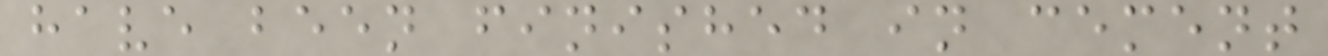have been finished in cement
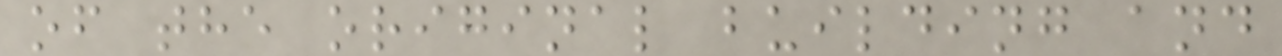of the original building and
